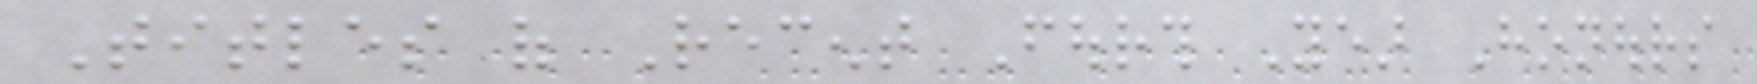Titles of Recent Fourth Year Honours
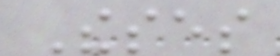Theses
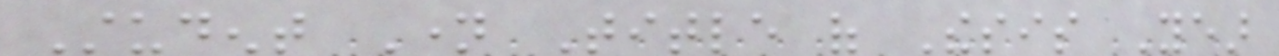Student Name Title of Thesis Year
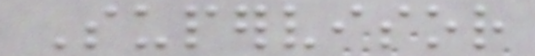Supervisor
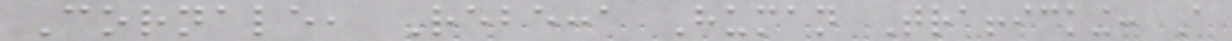Cornale, Rebecca Human Trafficking: A
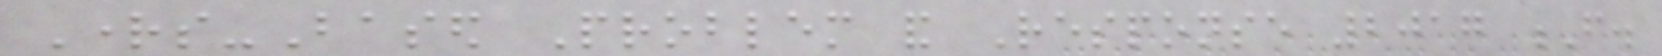Rights-Based Problem and Response 2017 F.
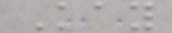Kay
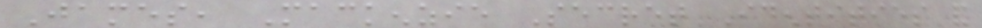James, Mackenzie Secret Identities and
